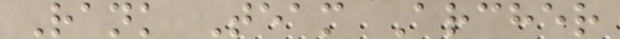Rank Team Archer
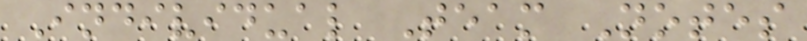Individual Team Notes
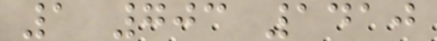1 703 1410
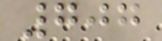707
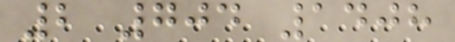2 704 1408
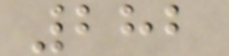282
